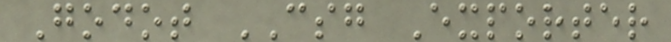Godot CSG Exporter
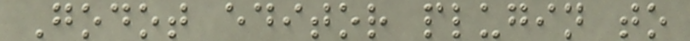Godot editor plugin to
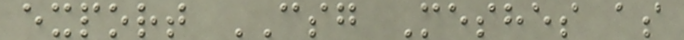export CSG Meshes as
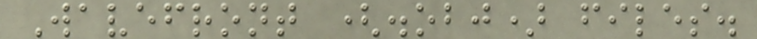Wavefront (.obj) files.
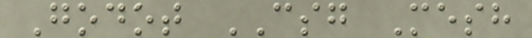Godot CSG Mesh
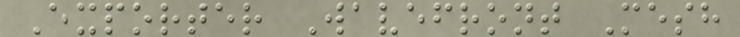Exporter Wavefront Mesh
